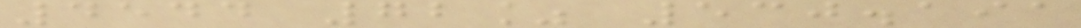4544 72% 530.191
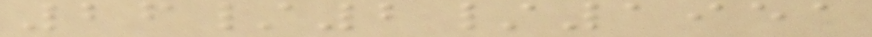26/2/1951
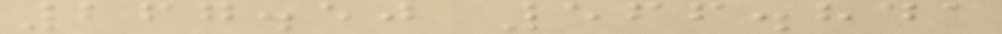267.50 566.841
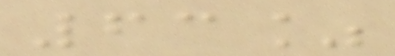63%
